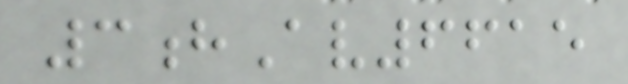3hAv6615
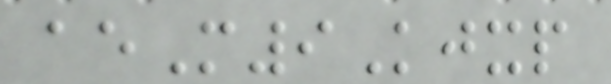aeM9Kjxp
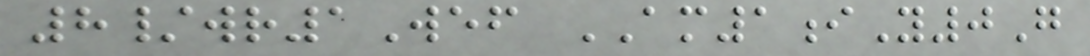8/wr1Wef AM1iY0G
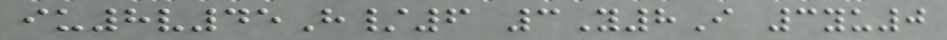iu8v45H/6 3Y8I 3yu0
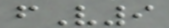fV9
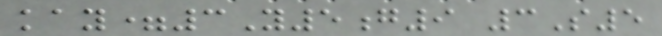kay=3Y5g9 3S5
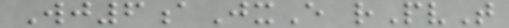Wj6aJxE rPvT
